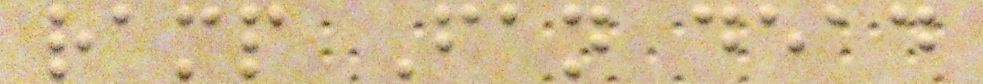ramp Fan dead
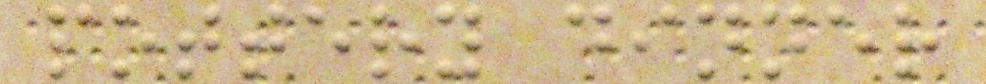pottery dinner
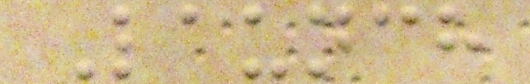Launch
